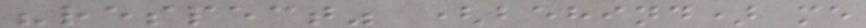"respect" (behind) me
